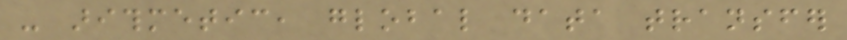- arithmetic, global data transfer
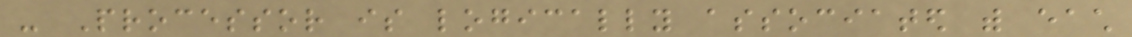- Processor is logically associated with each
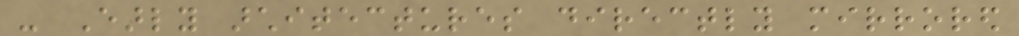- Early architectures directly mirrored
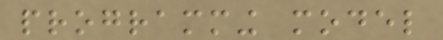programming model
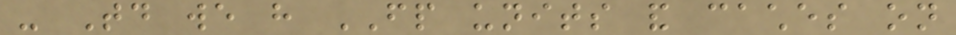- Today we have FP units and caches on
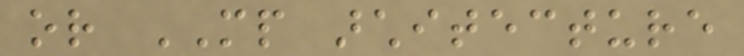or MP architecture
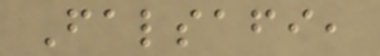Falsafi,
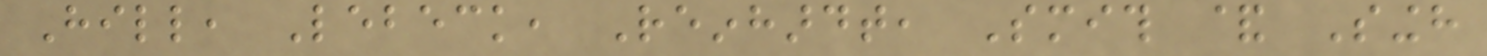Hill, Lebeck, Reinhardt, Smith & Singh
